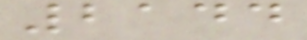2144
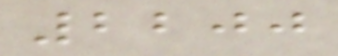2200
